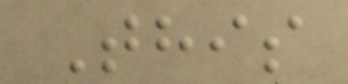This
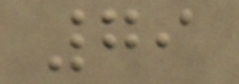79
